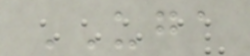UGA
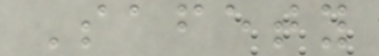Safety
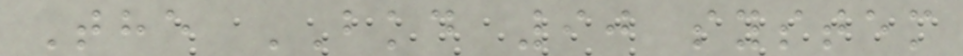The BKD 90 system
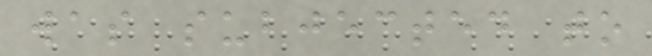was subjected to
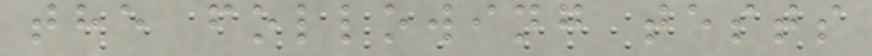the following tests
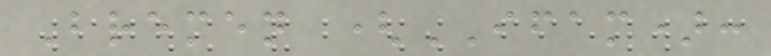Bremen (IFAM):
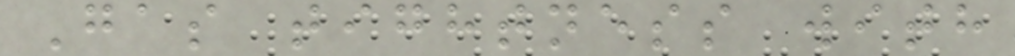Gas tightness with
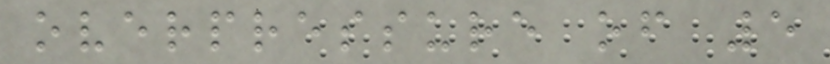overpressure of 5
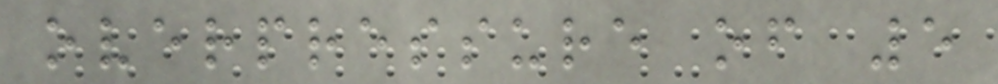overpressure of 5
